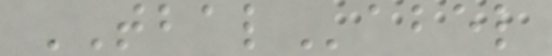TBALabel
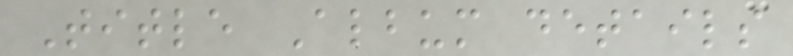Title Album details
